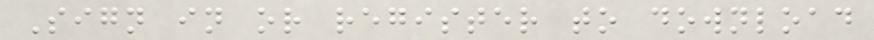Sign in or register to download
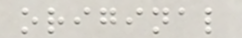original
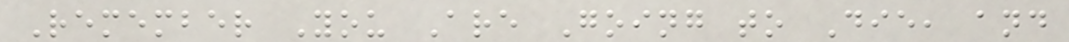Remember You Are Going to Die, and
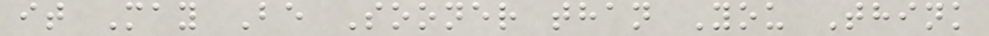it May Be Sooner than You Think
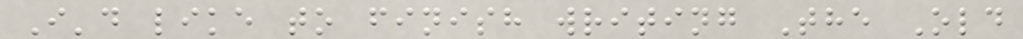I'd like to finish writing The Old
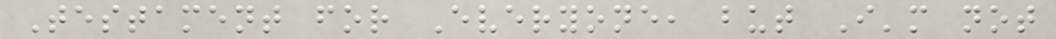Testament for Everyone, but I'm not
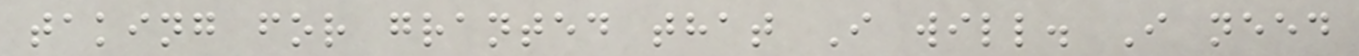taking for granted that I will. I need
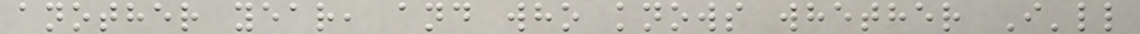another year, and who knows whether I'll
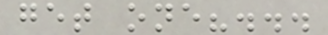get one?...
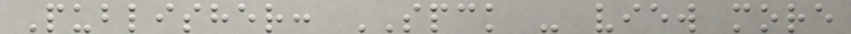Publisher: SPCK - view more
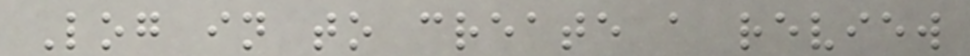Log in to create a review
